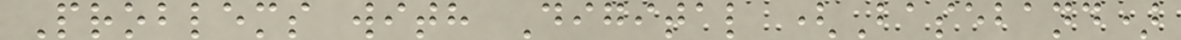Problems with Digital (Baseband)
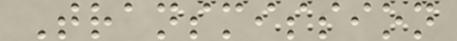Transmission
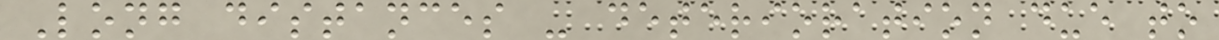Long distances - deterioration due to
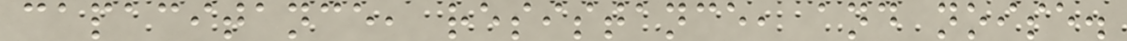capacitance, resistance, and noise.
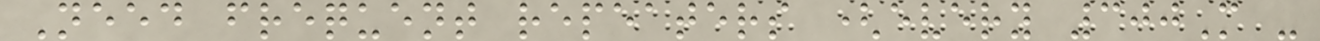Need frequent repeaters (every 300M -
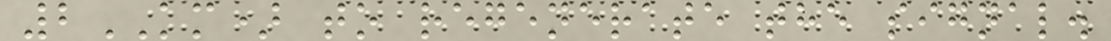2KM) to regenerate the signal.
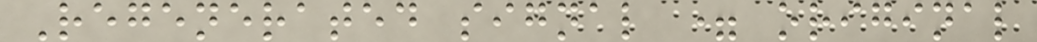Regenerated signal = original
